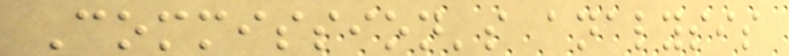Commission's analysis
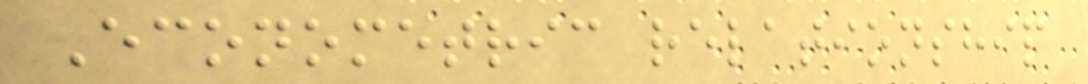Econometric relationship
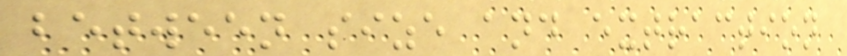between size and extraction
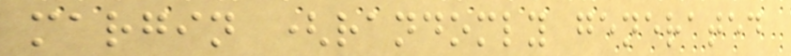margin (randomly generated
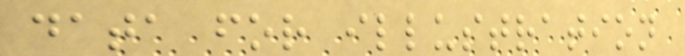data for illustration
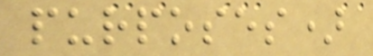purposes)
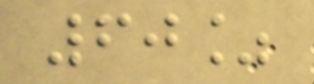60%
